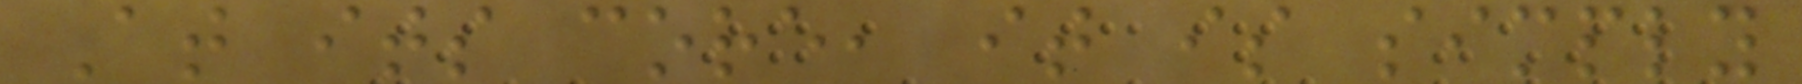At its core, it is simply
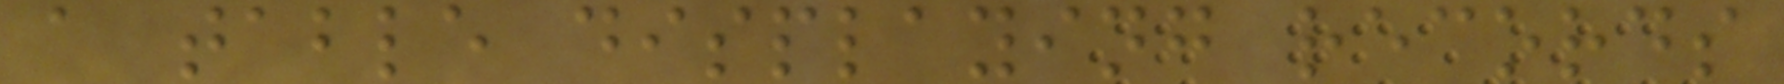a table displaying records
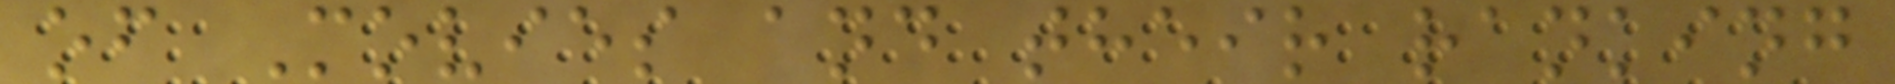of Movies and their ranking
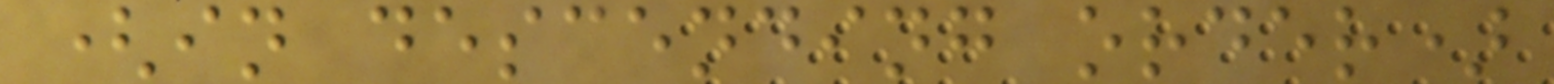(in descending order)
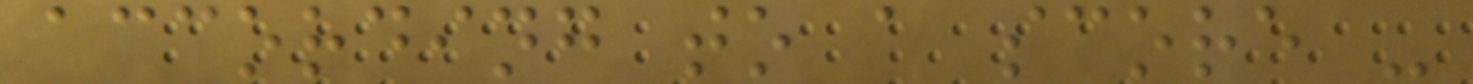according to a score -
